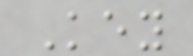Key
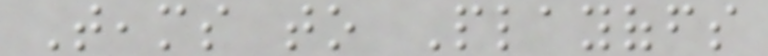Teams to Playoffs
